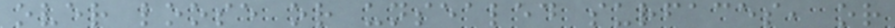over loose or unsealed surfaces, or
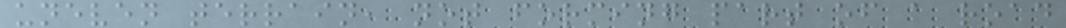uneven terrain, not forming part of a road
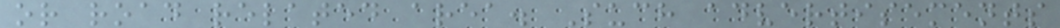or road related area. Such advertisements
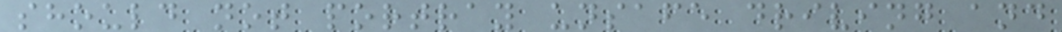should not portray unsafe driving and
